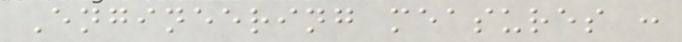Engineering measures :
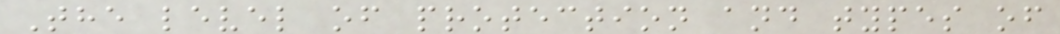The level of protection and types of
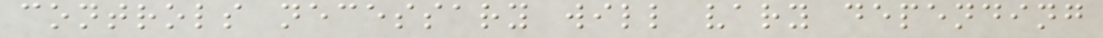controls necessary will vary depending
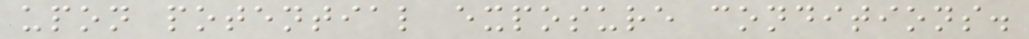upon potential exposure conditions.
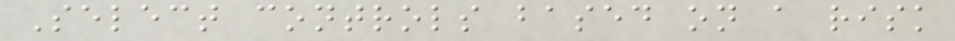Select controls based on a risk
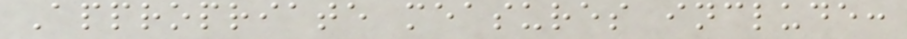Appropriate measures include:
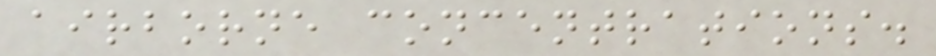airborne concentrations.
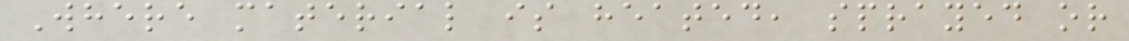Where material is heated, sprayed or
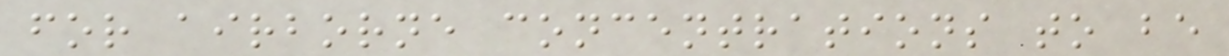for airborne concentrations to be
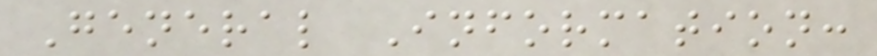General Information:
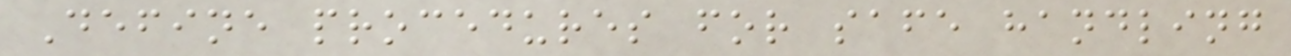Define procedures for safe handling
